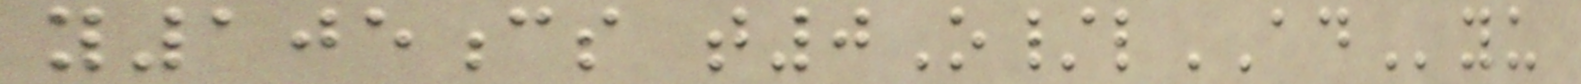y105cs t0O/lADyu
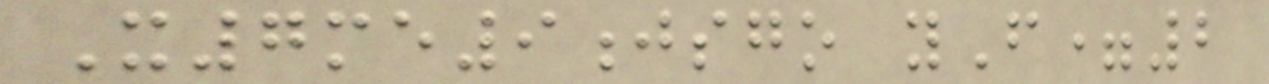X7me9jsgo yF=2
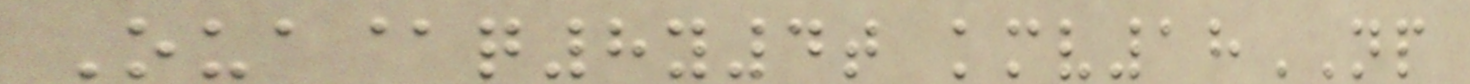Oua@q8y4t kmv18NP
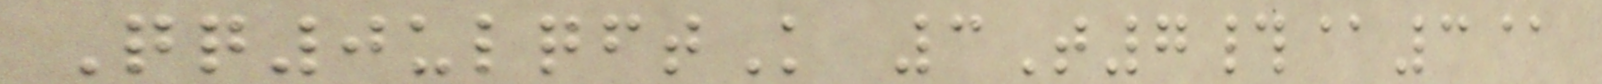Qq0ulqftK 3T7#@3@
